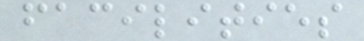facilities
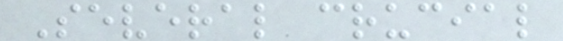Several crucial
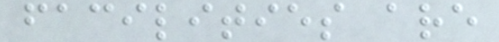facilities are
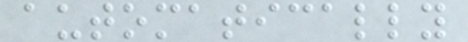automatically
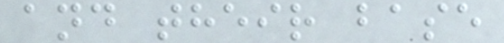and their base
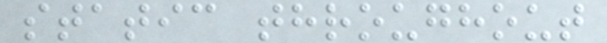static throughout
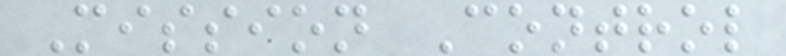Mission Control
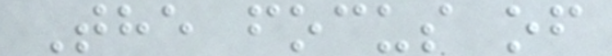The focus of
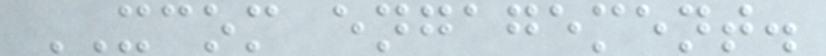XCOM engagement.
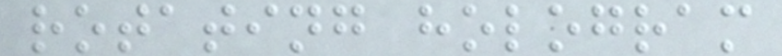rotating hologram
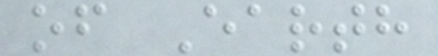of Earth
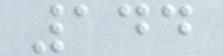144
